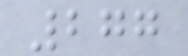277
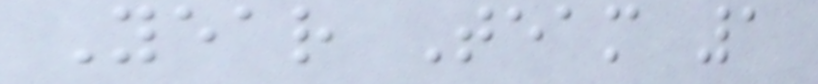Year Team 1
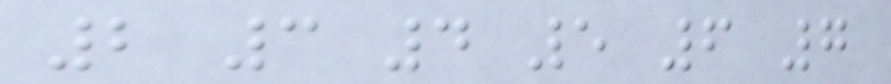2 3 4 5 6 7
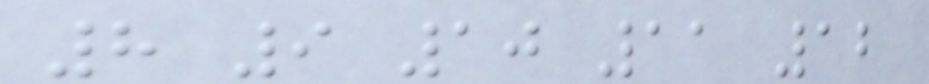8 9 10 11 12
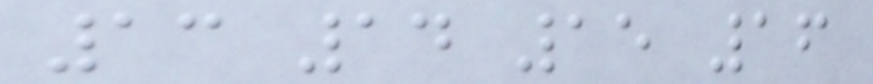13 14 15 16
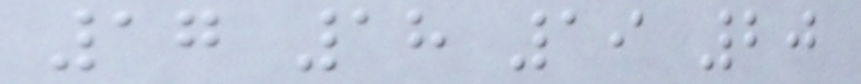17 18 19 20
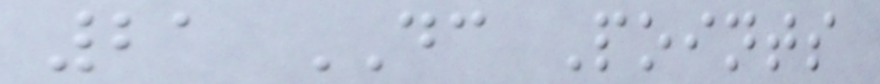21 DC Points
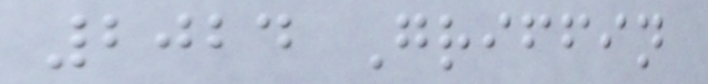2024 Griffin
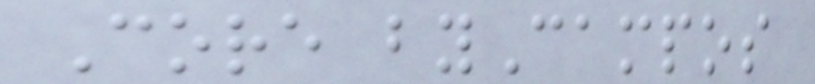Core byCampos
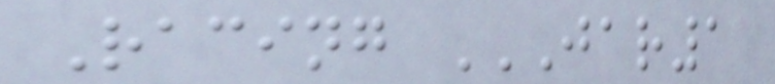Racing JAR1
